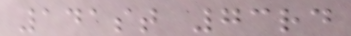141st 73rd
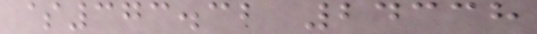$373.32 24338
